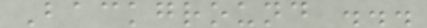Background ...
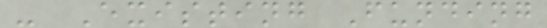- Existing Funding
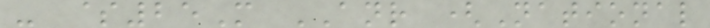- $25M ANR (National
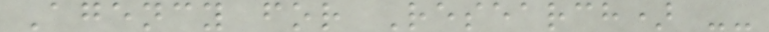Agency for Research) --
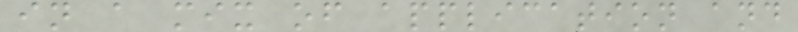in a mix of application and
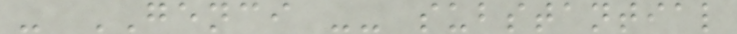- GENCI -- substantial
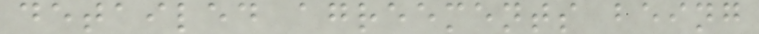detailed agreements being
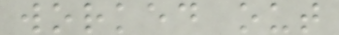worked out
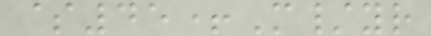$45+M/yr
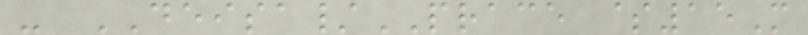- DEISA/PRACE $15M
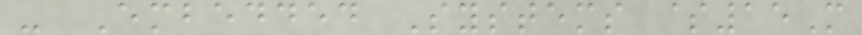- Embedded Systems $15M
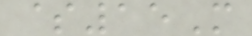$15M
